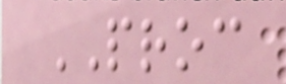PROC
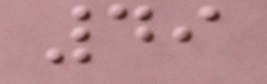49
